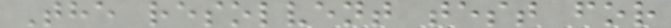The resolvent test for
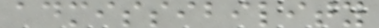admissibility
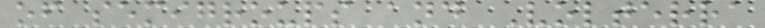of semigroups and Volterra
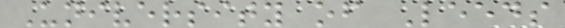University of Leeds
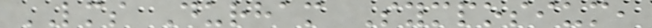LMS Durham Symposium,
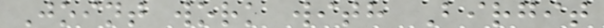Joint work with Birgit
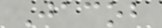Jacob
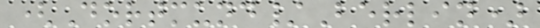(Dortmund/Berlin)
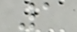1
